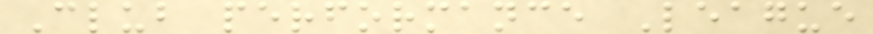Club performance League
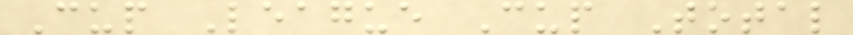Cup League Cup Total
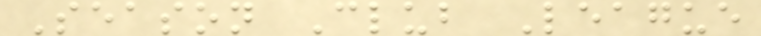Season Club League
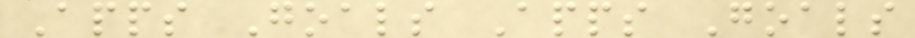Apps Goals Apps Goals
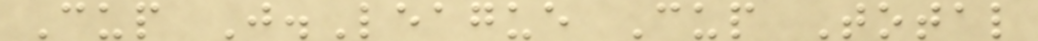Cup J.League Cup Total
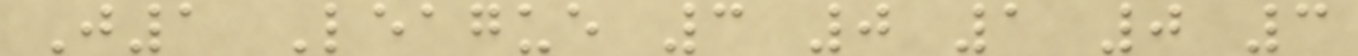J1 League 3 0 1 0 3
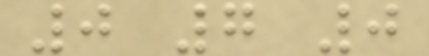0 7 0
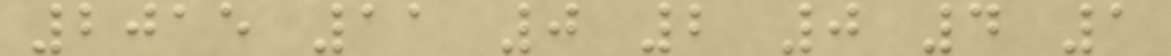2015 11 0 2 0 4 1
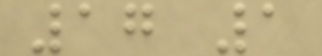17 1
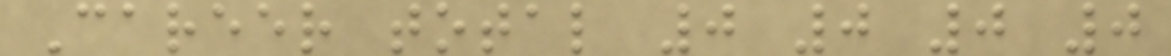Career total 0 0 0 0
